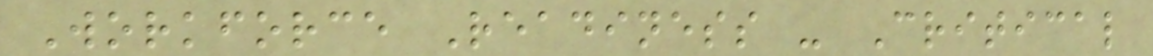Workforce Readiness - Critical
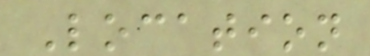Location
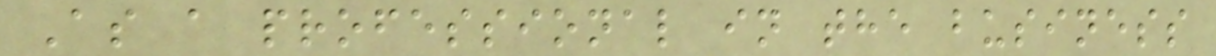As a professional in the business
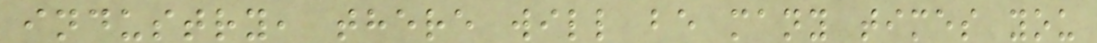industry, there will be many times you
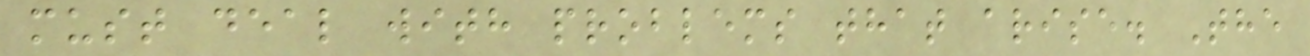must deal with problems that arise. The
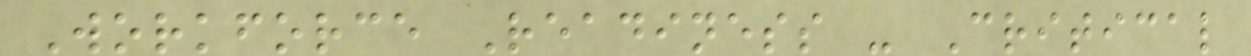Workforce Readiness - Critical
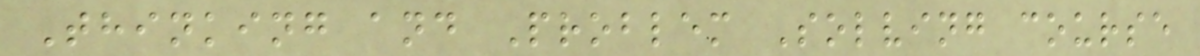Thinking and Problem Solving course
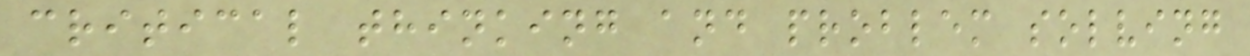critical thinking and problem solving
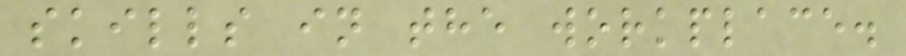skills in the workplace.
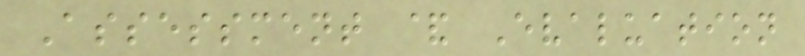Assessment & Evaluation
